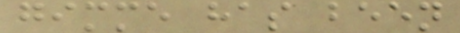gimme has been
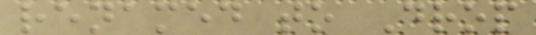renamed to Drop
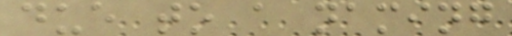due to a naming
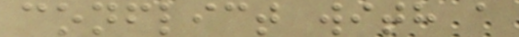conflict with a
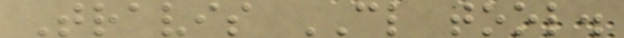Travis CL tool.
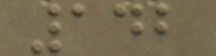142
